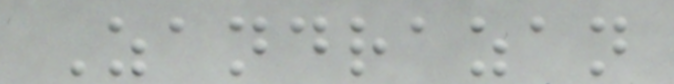Zandrazan
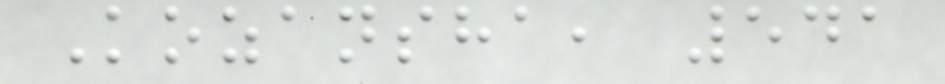Kozansha, 541
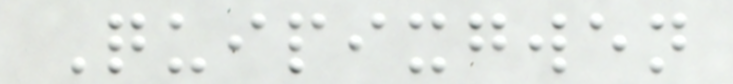Quipixgwen
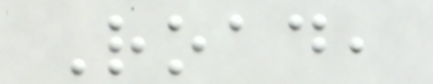Road,
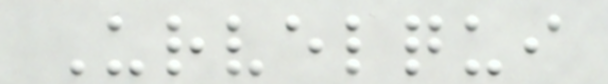Urvelqui
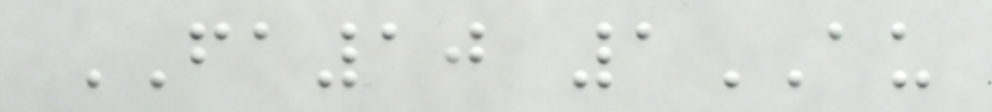FA10 1AU
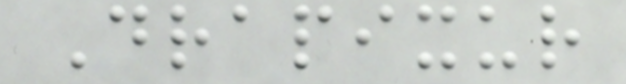Drapixur
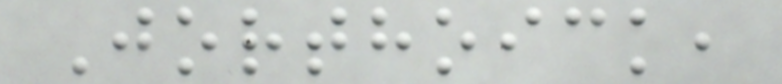Jorthoick,
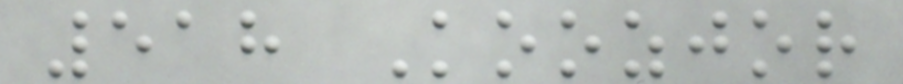518 Koozjor
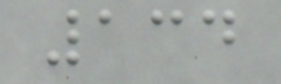134
